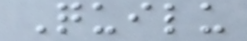Quilu
